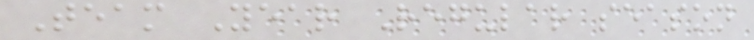Team Year Regular season
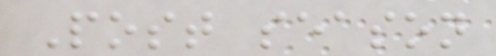Post season
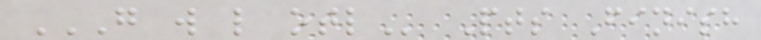G W L OTL Pts Finish
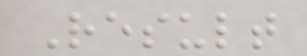Result
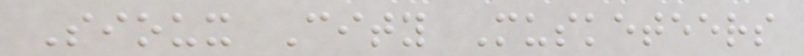Sioux City Musketeers
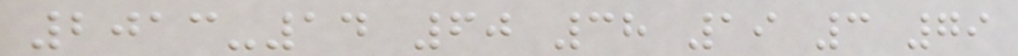2013-14 60 38 19 3 79
